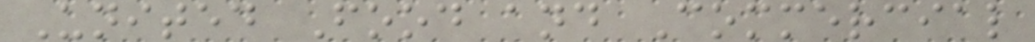United Food and Commercial
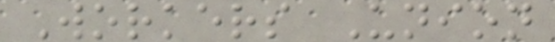Workers Union
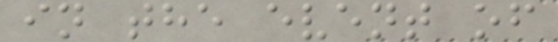in the event of
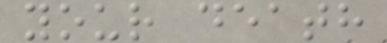your death
